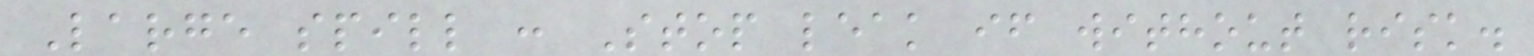Large spill : Stop leak if without risk.
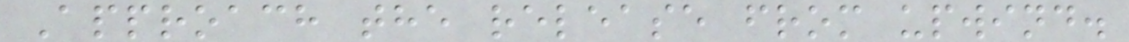Approach the release from upwind.
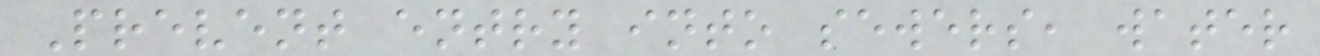Prevent entry into sewers, water
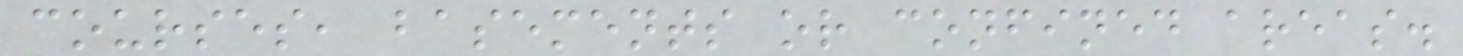courses, basements or confined areas.
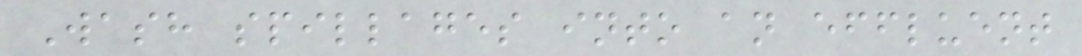Wash spillages into an effluent
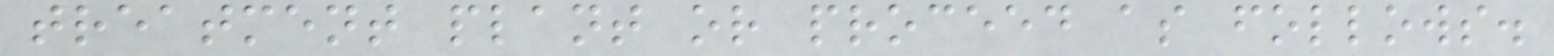treatment plant or proceed as follows.
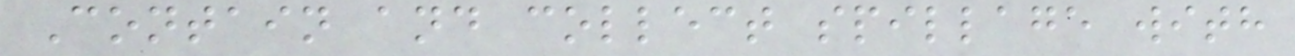Contain and collect spillage with
